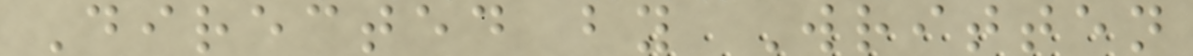Directed by Written
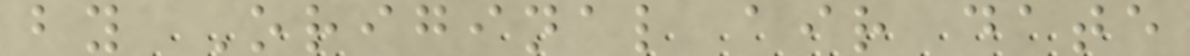by Original air date
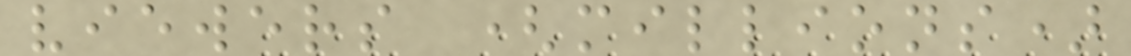viewers (millions)
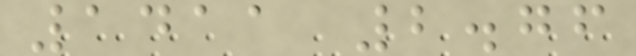1411 2.76
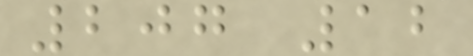207 12
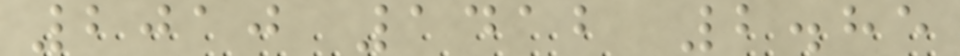2010 1412 2.85
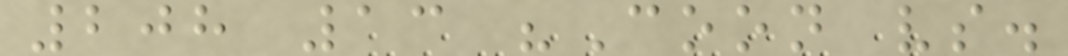208 13 "Coon vs.
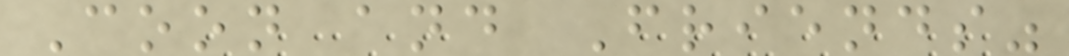Coon and Friends"
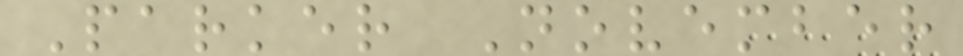Parker November
